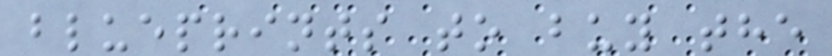blueprints to buy the
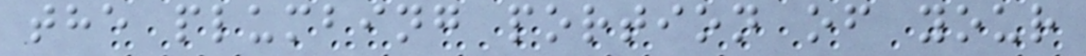the plumbing portion of your
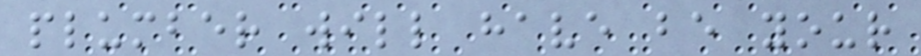plumber will have be your
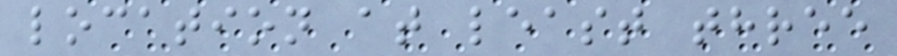location at least three
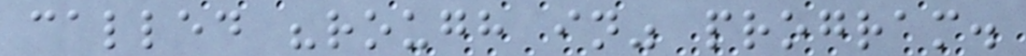called "rough in" program.
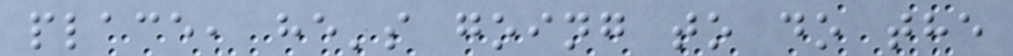place, he's going to do the
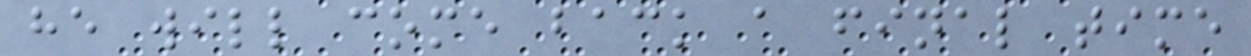he will come back a final time
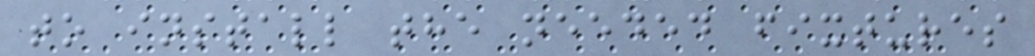to install the needed fixtures
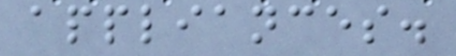appliances.
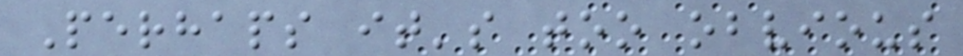Perhaps it's too obvious
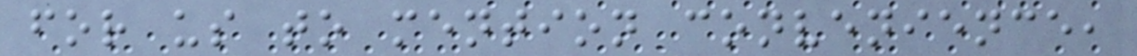for us to mention convenience,
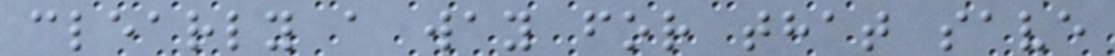clearly a way for that save
